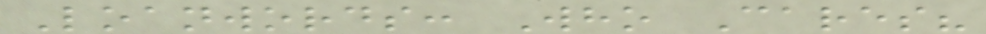Loanwords: Who Cares?
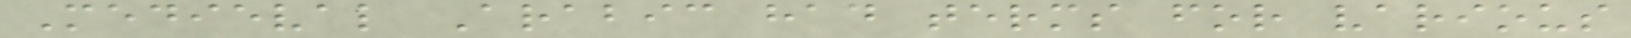Medieval Arabic had terms for various
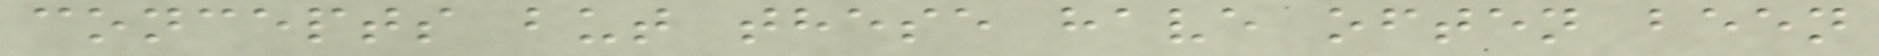concepts but these have often been
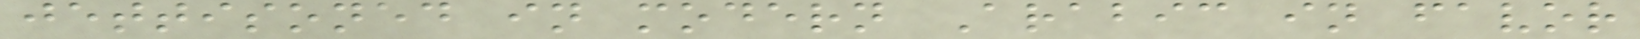jettisoned in modern Arabic in favor
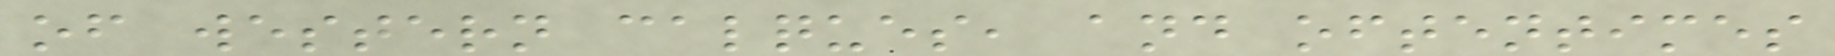of western calques, and oftentimes
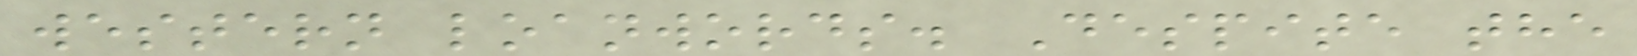western loanwords. Despite the
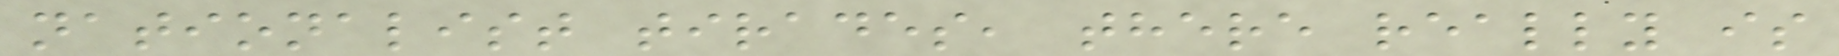nationalist tirades, there really is
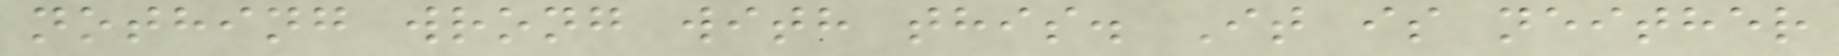nothing wrong with this. It is neither
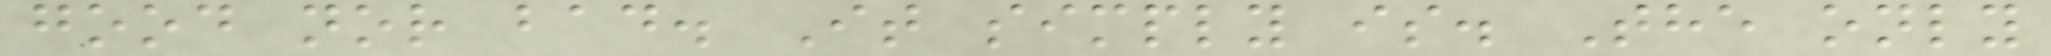good nor bad. It simply is. The only
